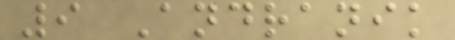9 Andranik
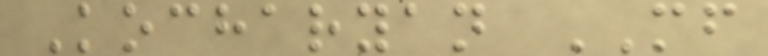Kocharyan MF
